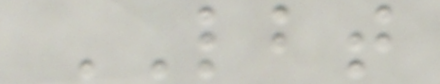LBT
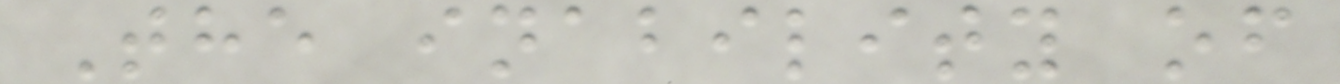The inability of
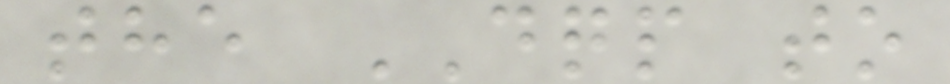the DQP to
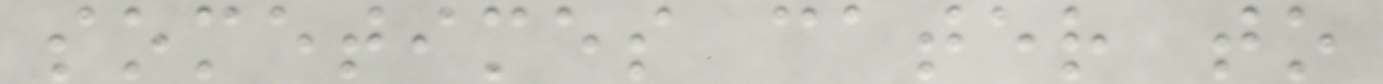sometimes cater to
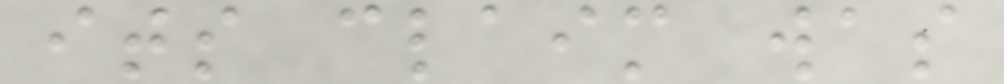its claim was
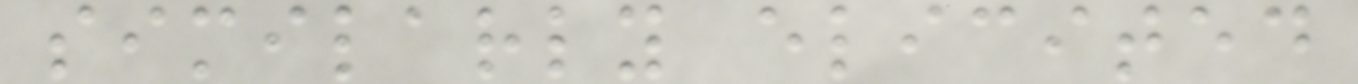similarly elicited
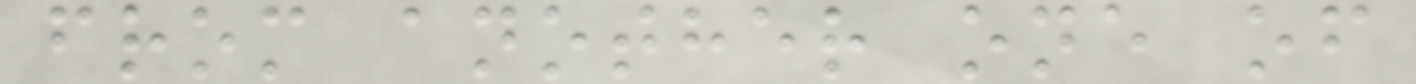from another one of
